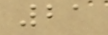21
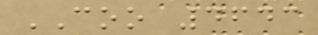COO 4643
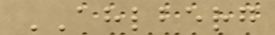AHLBERG
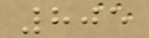805
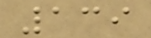139
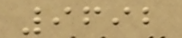9692
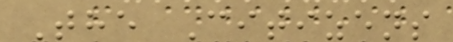The Citizens
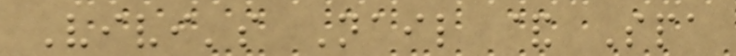Vivi's Nail & Spa
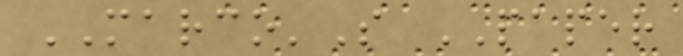MARCO'S PAPER
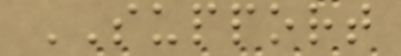SUPPORT
